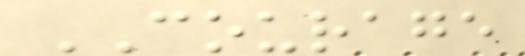COURAGE
